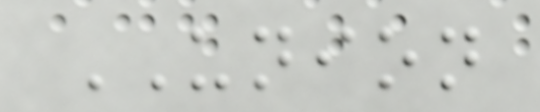UNION
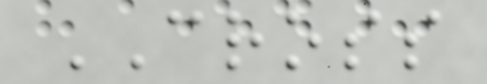CROSS
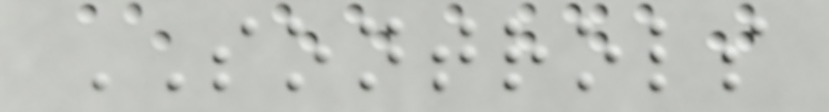SONTROLS
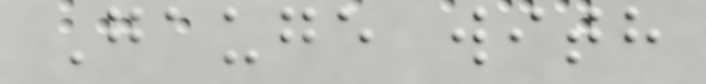Gauge with
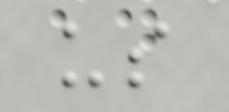us
